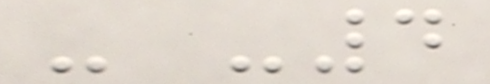- -4
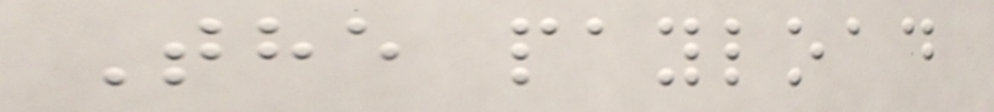The payload
